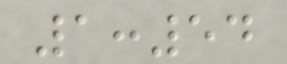1:54
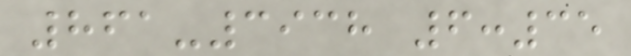861-3938 6:35
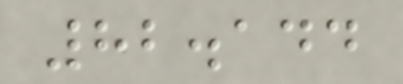82.144
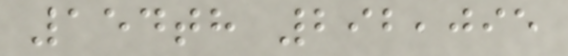154th 292,095
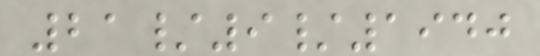21/9/1940
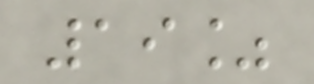19%
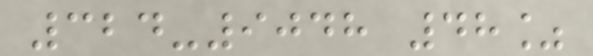324-9048 48%
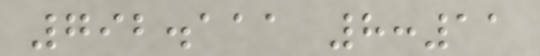792.111 8:11
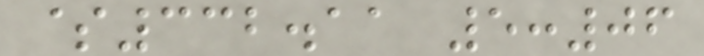$332.11 5:06
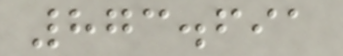873.691
